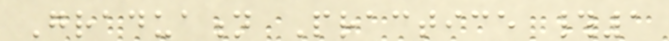Graduation Practice #1
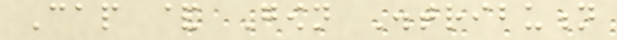Cap & Gown Distribution
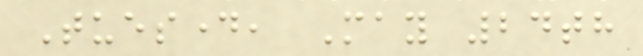Tuesday, May 24th
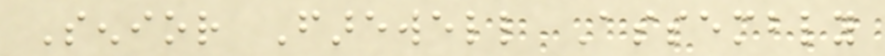Senior Farewell Assembly
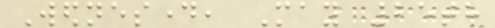Wednesday, May 25th
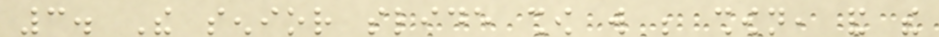3. The senior slide show will be shown, and the
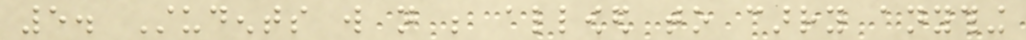5. Students will not be allowed to carry anything
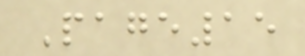Page15
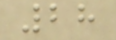28
